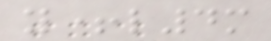y+l4m
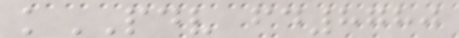kPDV fd8780
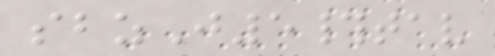sbzJ5#tav
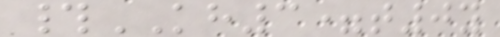#KH3=t0y
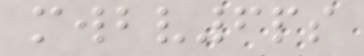mwbv6ps
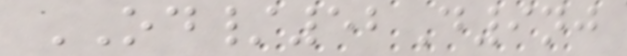OD/52D9nj
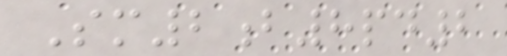Sm2b8pd2
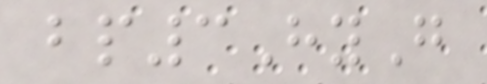bp3HyG
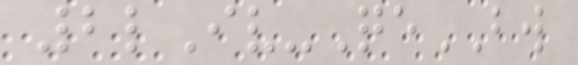2lIv-QeBW
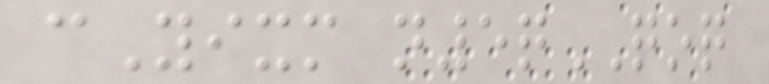cYixm n5qQOQ
